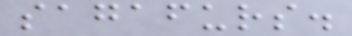sagafurs.
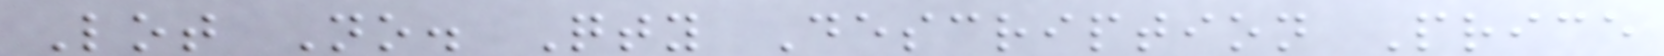Lot No. Qty Description Price
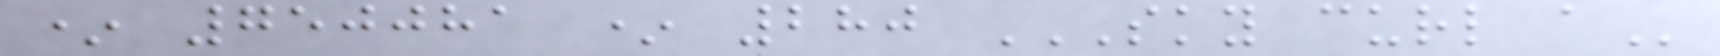* 750081 * 280 SKY CURL A
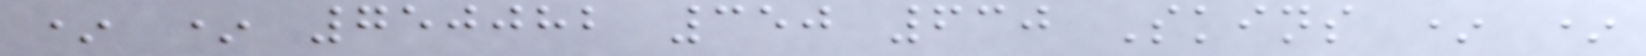* * 750082 350 630 Skins * *
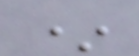*
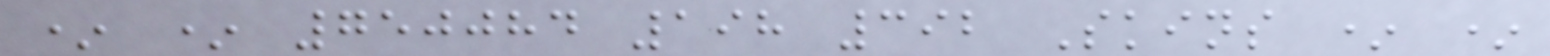* * 750084 198 392 Skins * *
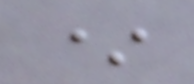*
